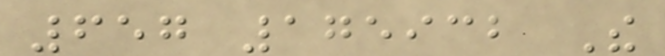657 175932 The
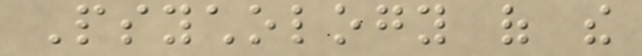Psychology of the
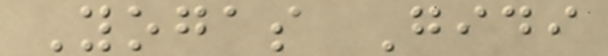Yogas Gidi
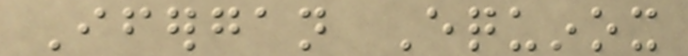Ifergan Equinox
